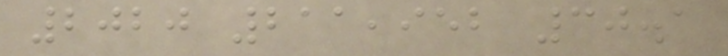2020 211,952 30.1
